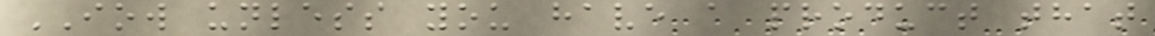IOW unless you have a product that
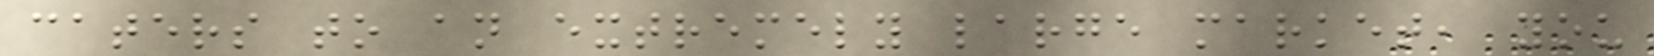caters to an extremely large market, you
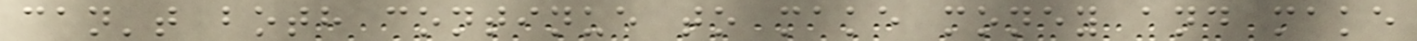can't both continue to make money and make
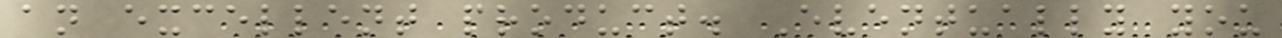an excellent product. Eventually you
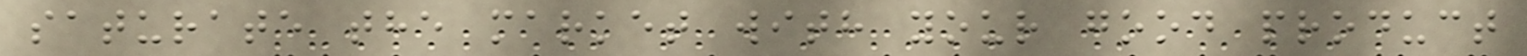saturate the market with your good product
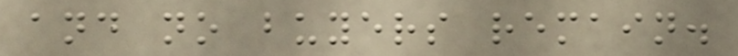and no buyers remain.
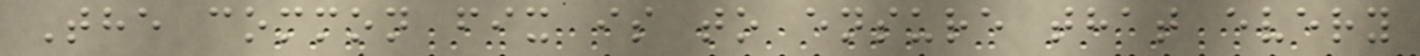The common fix is to ensure that every
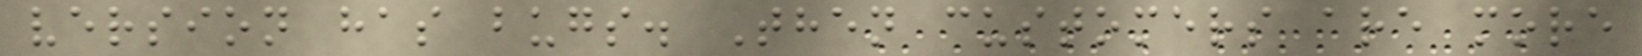version has bugs. Then customers are more
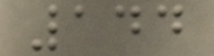144
